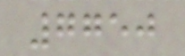7750
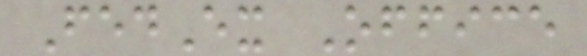FedEx Office
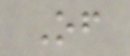Of
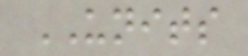UNITS
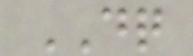DQ
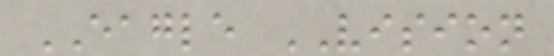EAGLE VISION
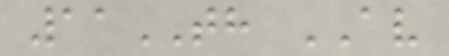11TH AV
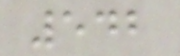542
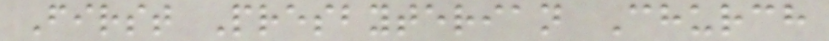First Presbyterian Church
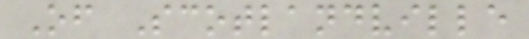Of Scotlandville
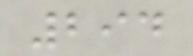294
